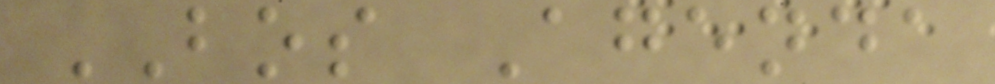BOS Agenda
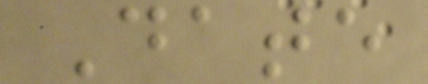Date
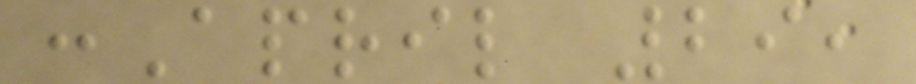:April 29,
